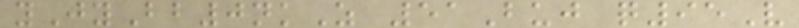yJyBb0nkZ 51Buj q95V
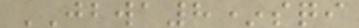JBWA8*sqi
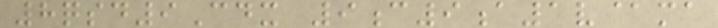8qsd9Cdx 9c9a1v@ma
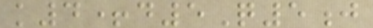k4+d5Q5j
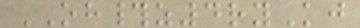OH#z4ryKj
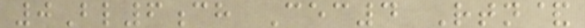0Bl6ch Cec4 Rtn&
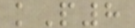kP8
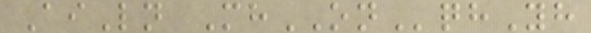AiLn MhONqhYh
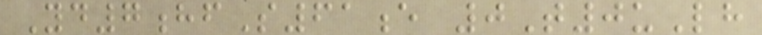Yd7hfS61e 0T0uLh
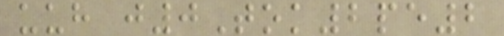uuh j0Tok2pe2
